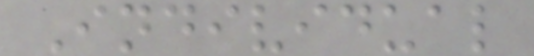Individual
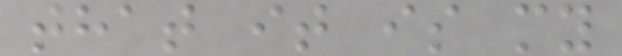that it is my
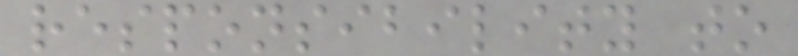responsibility to
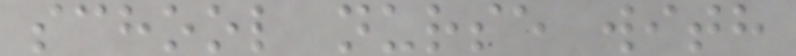school nurse with
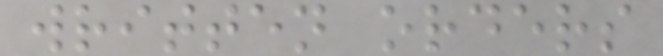written orders
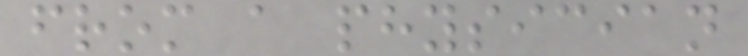from a physician
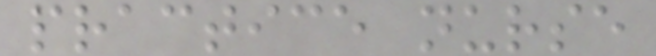practice nurse
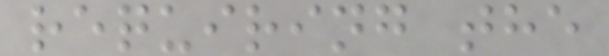requiring the
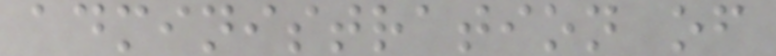administration of
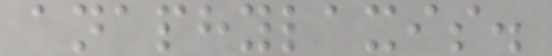anaphylaxis.
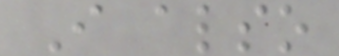I also
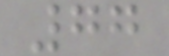77
